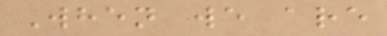When we are
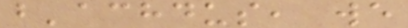b'achdus, we
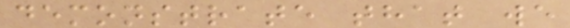demonstrate that we
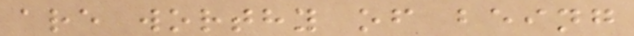are worthy of being
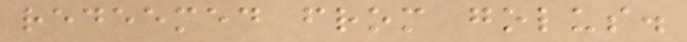redeemed from golus.
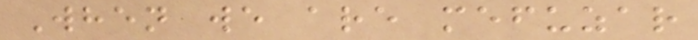When we are mefuzar
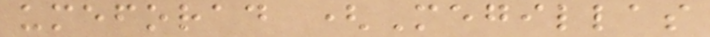umeforad (Megillas
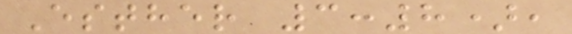Esther 3:8),
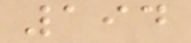194
